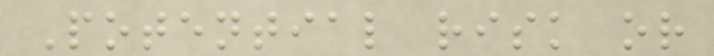Potential risk or
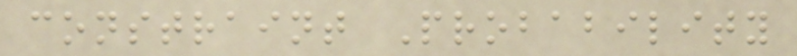constraint Probability
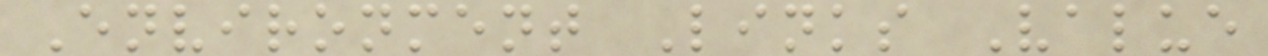Environment Links Value
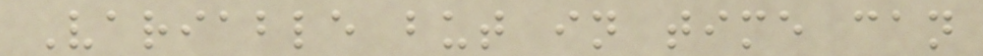Variable but in time can
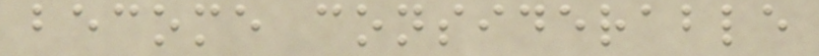become considerable
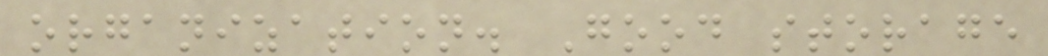organization. Good storage
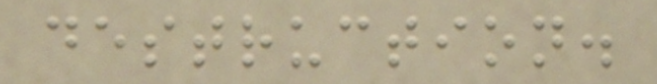destruction.
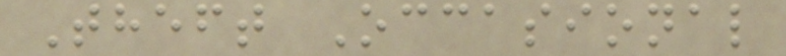Theft Occasional
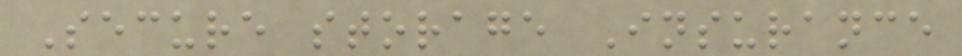Secure storage Insurance
